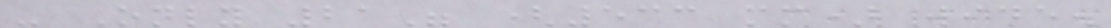- Only 21" (533 mm) wide.
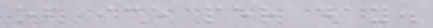of ice per day.
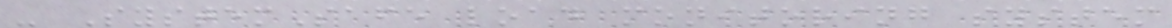- SystemSafe load monitoring system
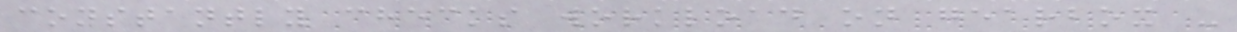constantly checks workload on gearbox -
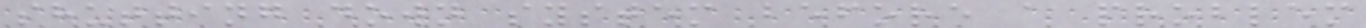shutting down system before a problem
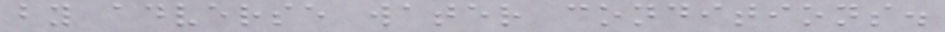by adverse water conditions.
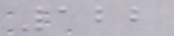122
